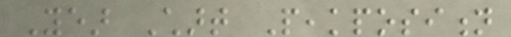Year Chart Peakposition
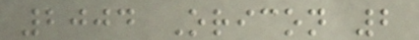2004 Oricon 2
